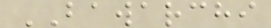BAWARCHI
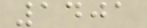1401
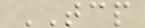TCP
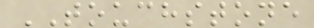TOUCHSTONE
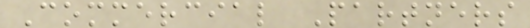Commercial Partners
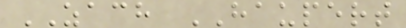ZACH HAUPERT
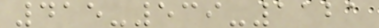415-539-1121
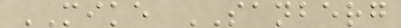MIKE SANBERG
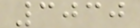3030
